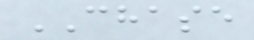CHASE
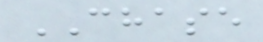CHASE
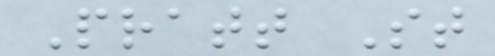Pratt St
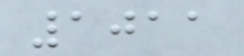1011
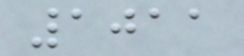1011
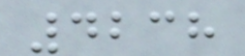4238
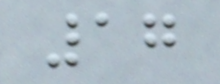17
